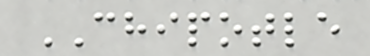CHIPOTLE
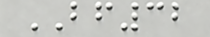BF32
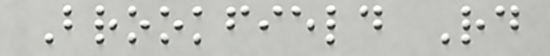Brookfield Rd
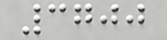3700
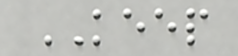KEEP
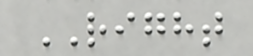RIGHT
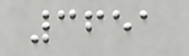3651
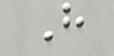H
